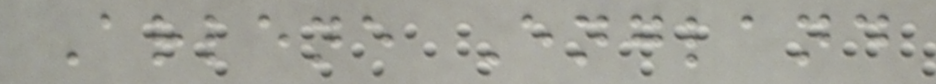Arlene England
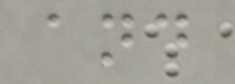and
